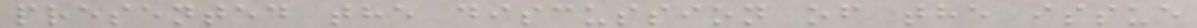presented the discussion of the issue
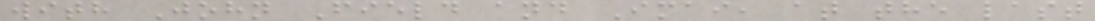with John Field and Imai, at the last
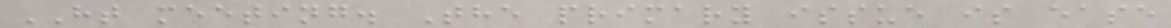HT meeting. The primary issue is ease
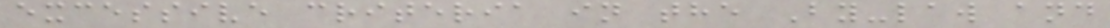excessive criteria in the By-law and
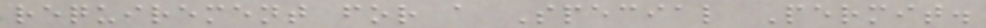requirement for a Special Permit.
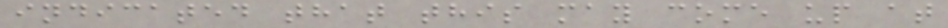indicated that this may come up at
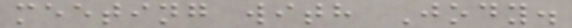meeting with Jody.
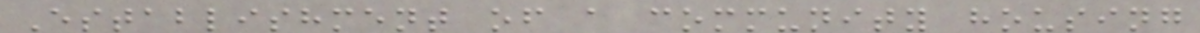Establishment of a community housing
